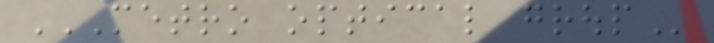METRO OPTICAL GROUP
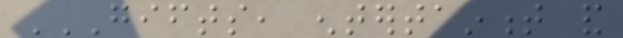GIFTS, ENTERTAINMENT AND
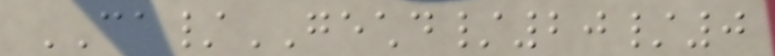CA/GECHD/20/0
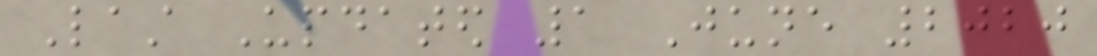Last Updated 1 June 2020
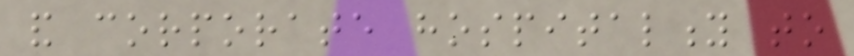and corporate hospitality to
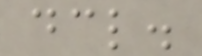declare.
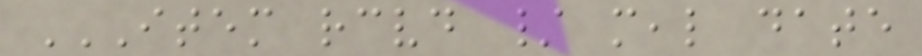ITEM RECEIVED / MEAL DATE
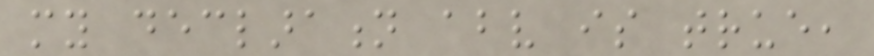my declaration above is true,
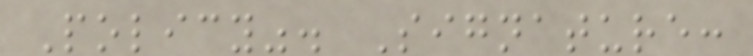Policy". Signature:
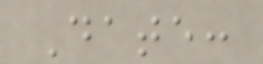Date:
